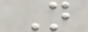N
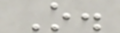O.
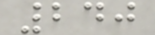240
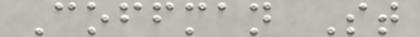Coffman St
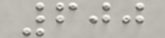600
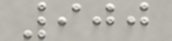900
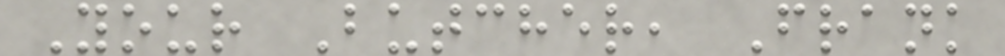Your Butcher, Frank
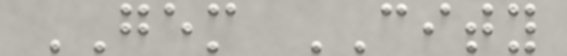GEM CITY
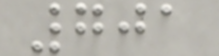701
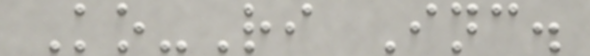Ko-Ri Inc.
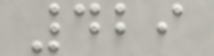429
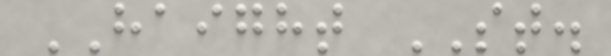HAIGHT ST.
